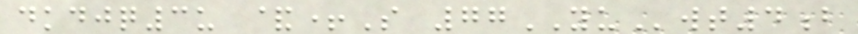dkdjq3u &+S 77YUwt4b
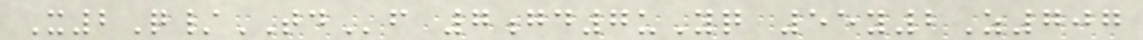X2Q/TDf 7gd7uYq 55y2Z707
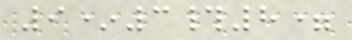9*3#8=
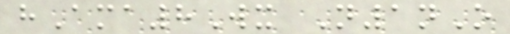hAma8Wx N1nO
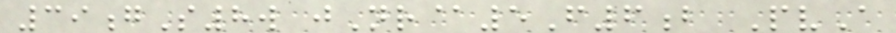39gS8w jNr@5F6b PvA
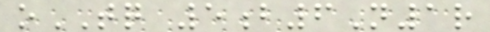oTQ 5b6N1r
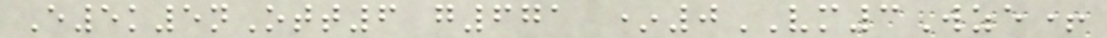E5k5nOtt6 g671 *0VM3Wze+
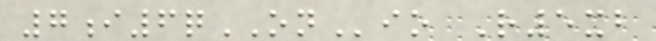7i6qONio R5xb
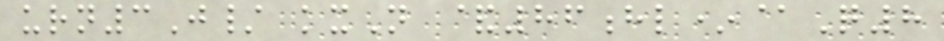urn3J/ kxN &86hl*@Q8
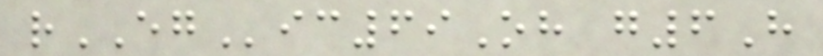rEGic69Oh g6H
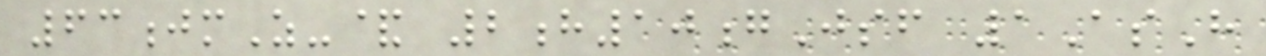63jmZ-& 2h10gJsf 1AsH
